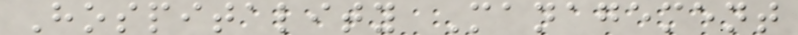Hospitality Management
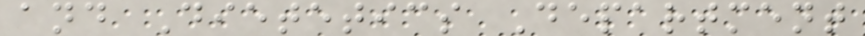and Dietetics Department
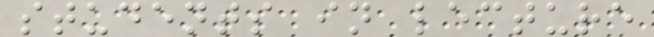students in lecture
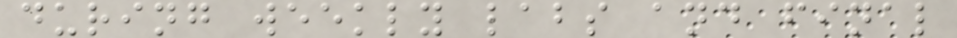during weekly labs and final
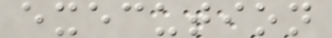execution
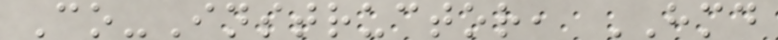Co-Instructor, HMD
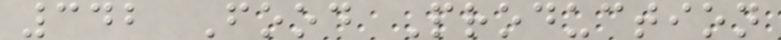342 Food Production
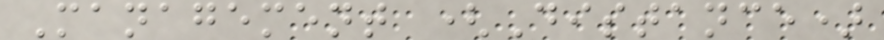Management (Distance)
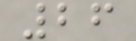26
